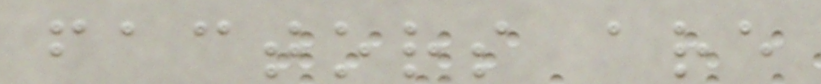factors are
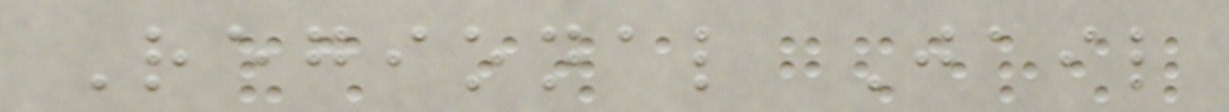Regional Jail
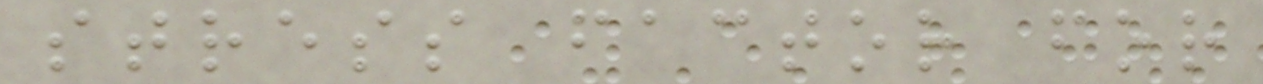stress factor for
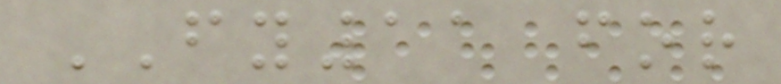FY11 for
